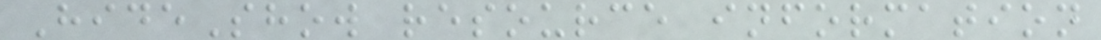HideShow resource information
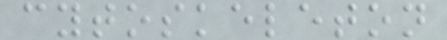cytoskeleton
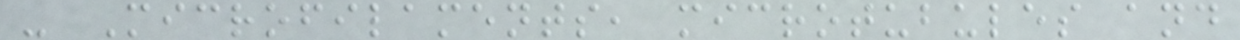- Microfilaments, microtubules and
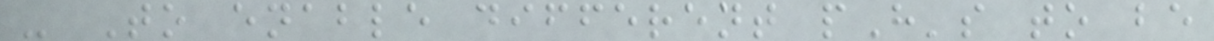- To enable different pH's to be
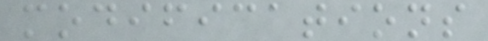modifications
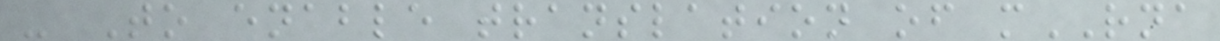- To enable translation of mRNA
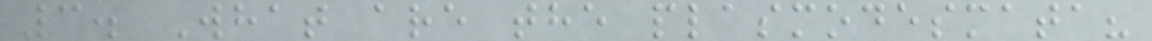3. What are the plasmodesmata?
